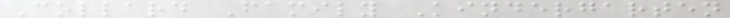Collard Family Kindergarten
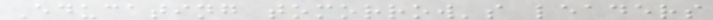Educating tomorrow's leaders
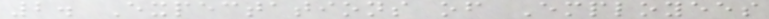2. Expectations of Employees
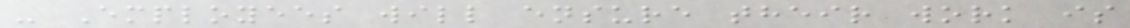- Employees will ensure their work is
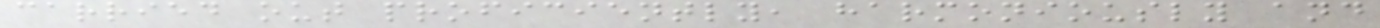carried out proficiently, harmoniously and
